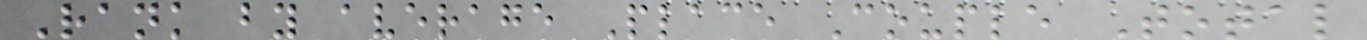Rank by average Place Couple Total
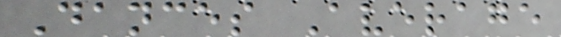Dances Average
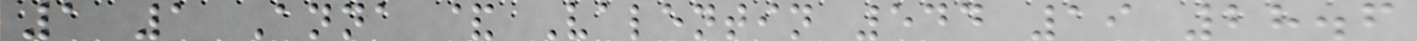1 1 Anna & Valentin 544 19 28.6
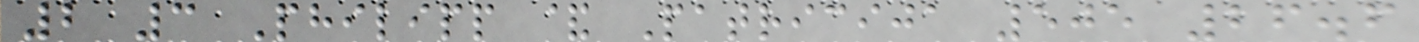2 3 Philipp & Patricija 505 26.6
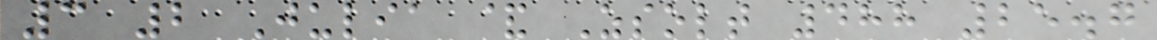3 2 Julia & Zsolt 488 25.7
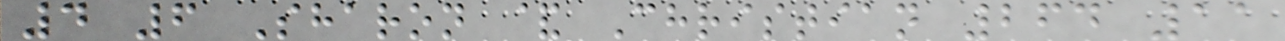4 6 Sharon & Christian 264 11
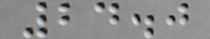24.0
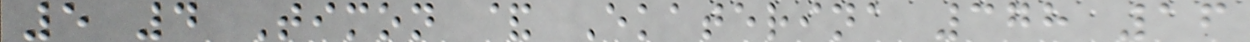5 4 Timon & Ekaterina 378 16
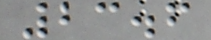23.6
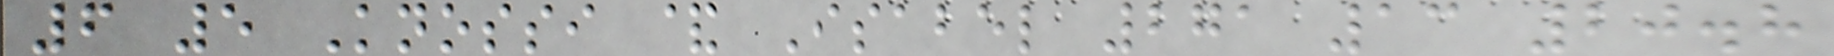6 5 Knossi & Isabel 271 13 20.8
